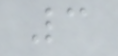3
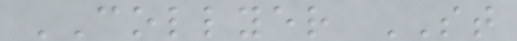COLLYER ST
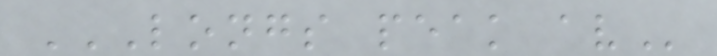LONGS PEAK AV
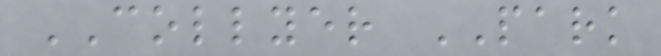COLLYER PARK
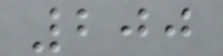200
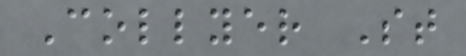Collyer St
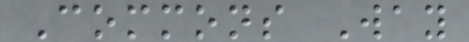Commons Way
